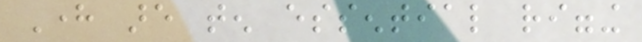Here are ten essential rigging
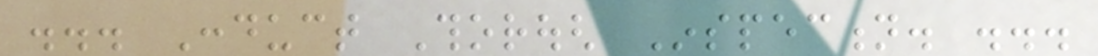... Conduct Thorough Inspection. ...
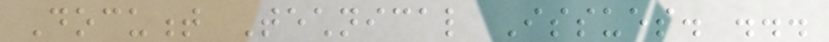Document Technical Issues. ...
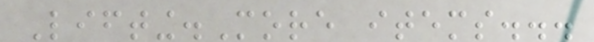Lifting.More items...
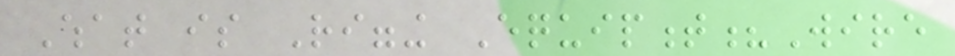What is Rigging Equipment?Wire
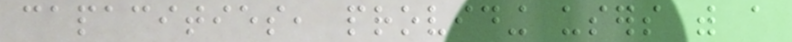capacities, providing users with a
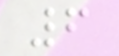6
